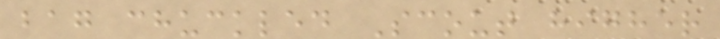bag chuckled Scout higher
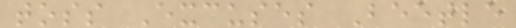toss Excuses Beetle
